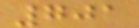701
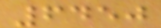6450
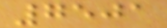7501
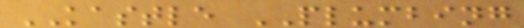KASTLE PLUMBING
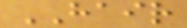HAIR
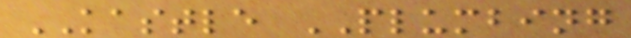KASTLE PLUMBING
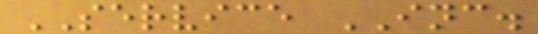SERVICE INC.
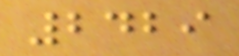2429
